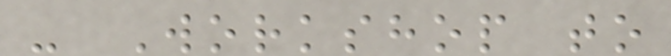- Workshop to
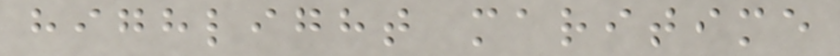highlight maritime
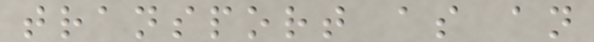transport as an
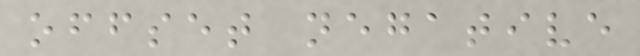offset negative
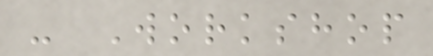- Workshop
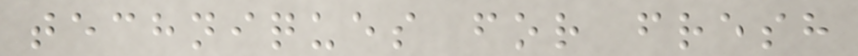techniques for fresh
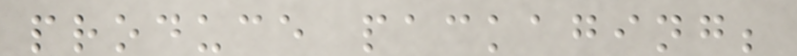produce packaging;
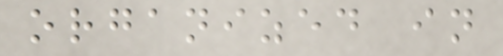organized in
